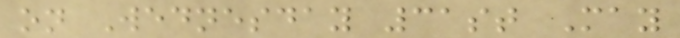on Wednesday 31st May
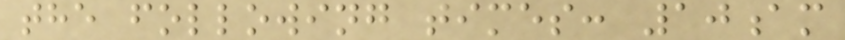the following times: 10am
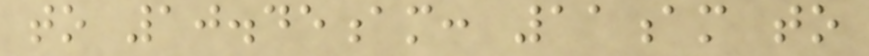to 10.45am: 11am to
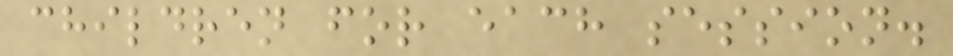children for each session.
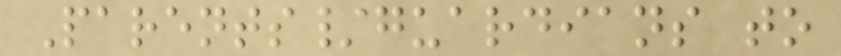Parents/guardians to
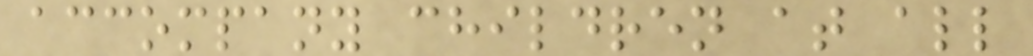accompany children at all
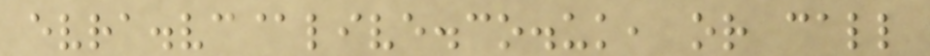evra.vc@live.co.uk, or call
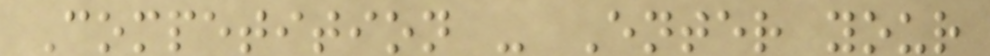Competition - Enter your
